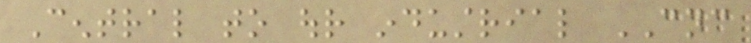Central to our industrial CNC
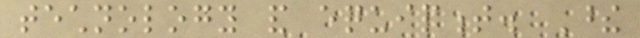technology and equipment. These
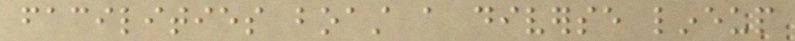facilities boast a diverse lineup
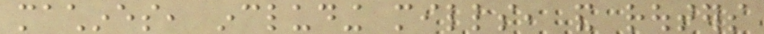machines, including mills, and routers
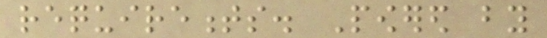requirements. Powered by
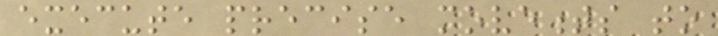execute precise movements to
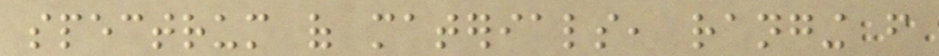spectrum of materials, ranging from
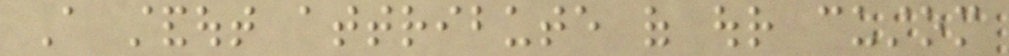A standout attribute of our custom
